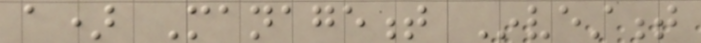a) Management Investment
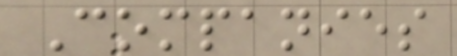Companies
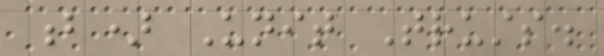b) Unit Trusts.
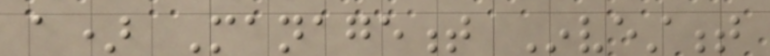a) Management Investment
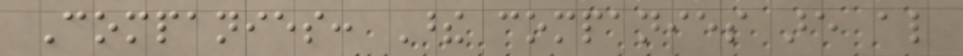Companies: These companies are also
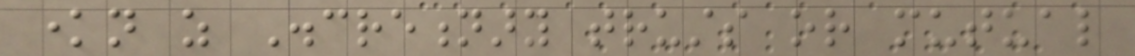known as Discretionary trusts or mutual
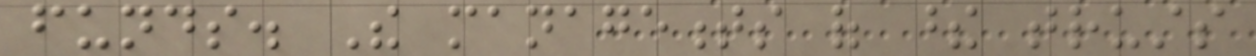funds. The managements of these trusts
